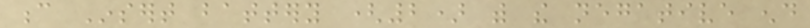c Insert battery (2) with the negative end
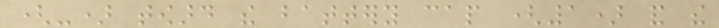(-) toward the battery cap (1) and the
